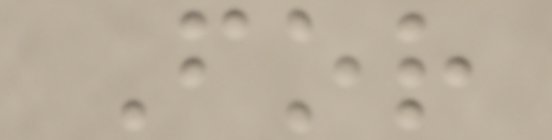For
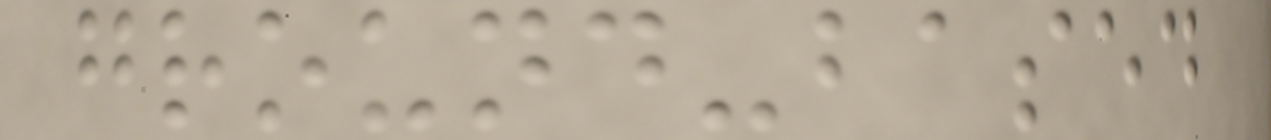ground-based
